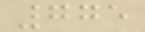775
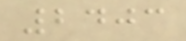2403
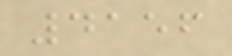4156
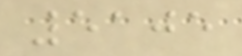5105
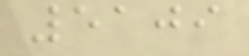5109
